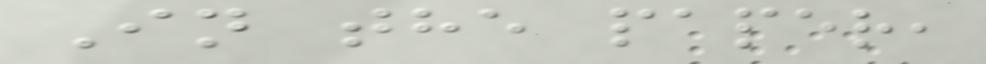In the paper,
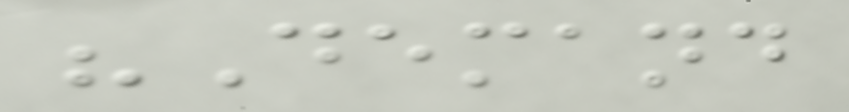"Demand
